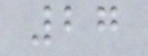27
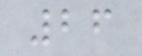26
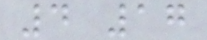4 17
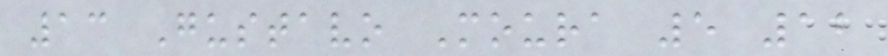13 Gustavo Moura 5 12
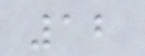12
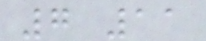7 11
